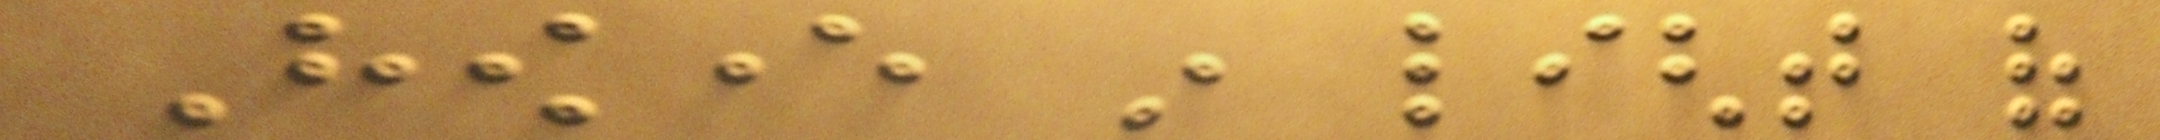However in light of
